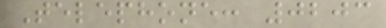Telephone: 0203
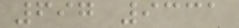697 9331
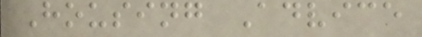Housing Advice
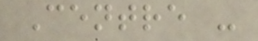Centre -
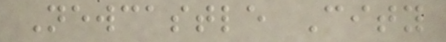Newcastle City
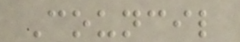Council
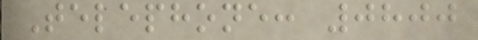Telephone: 0800
